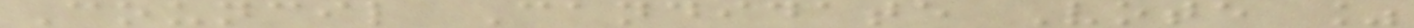Council Candidate Vote %
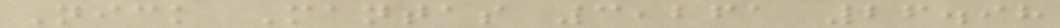Nick Mantas 3,261 26.98
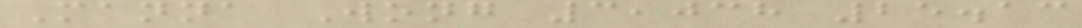Manna Wong 3,038 25.13
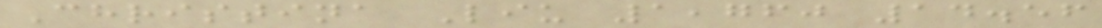Christina Liu 1,760 14.56
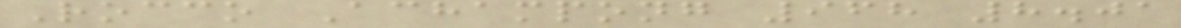Rocco Achampong 968 8.01
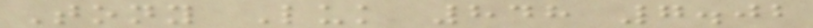Tony Luk 848 7.02
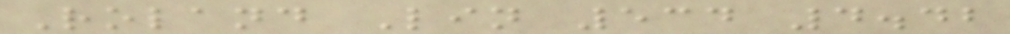Roland Lin 534 4.42
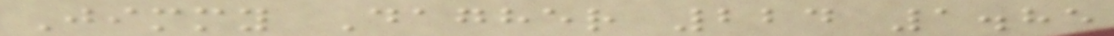Jimmy Dagher 224 1.85
